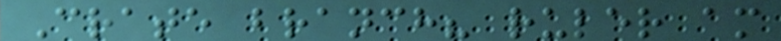Crate branch? ruler am
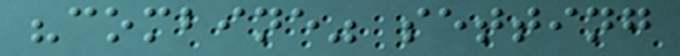"combine" setting
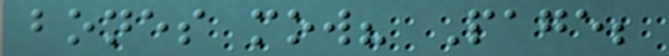bones mow? Page;
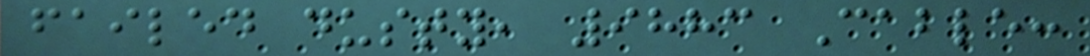failed dusty, 9883 Cable:
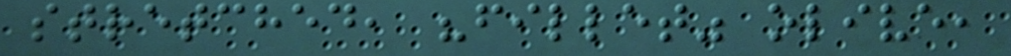stretched, "fillet" olive,
